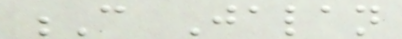C Jalan
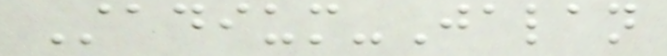Stadium-Jalan
